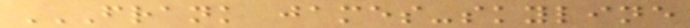FRANK JAMES-SKYLINE
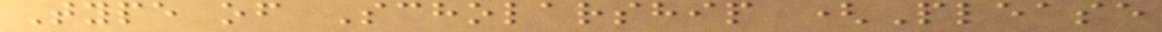Type of Scholarship (Please
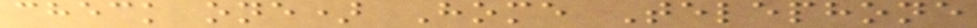check one) Home Telephone
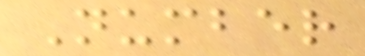Number
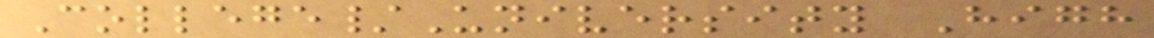College/University High
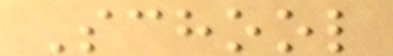School
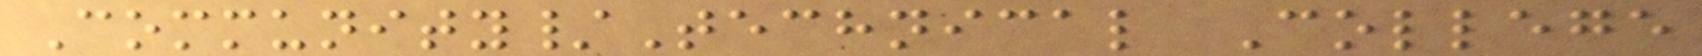Community/Technical College
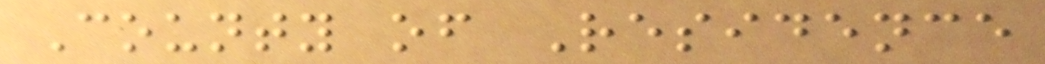County of Residence
